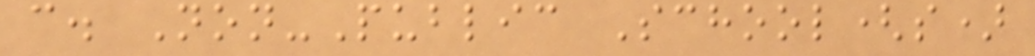c. Non-Public School(s)
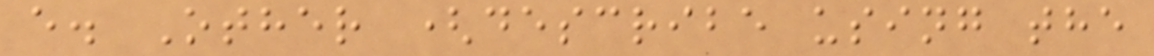e. Other (describe using the
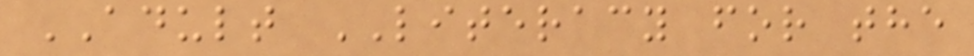ADULT LITERACY for the
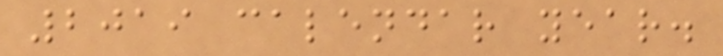2019 calendar year.
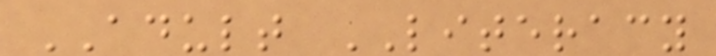ADULT LITERACY
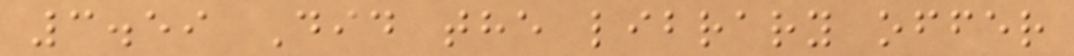3.59 Did the library offer
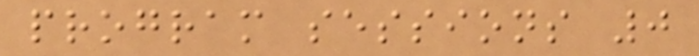program sessions 0
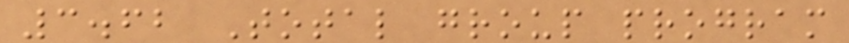3.62 Total group program
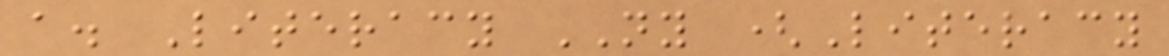a. Literacy NY (Literacy
